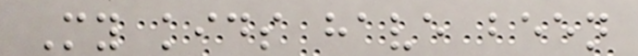My kids have been
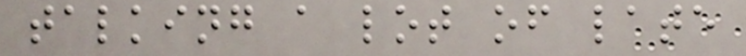talking a lot of late
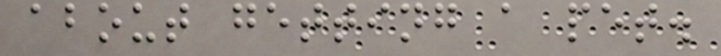about getting a pet.
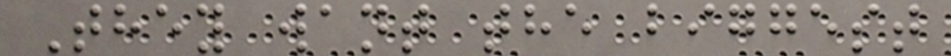They want the biggest
